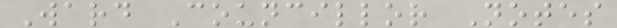Ward Councillor Notes
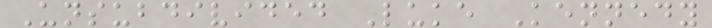Unsubdivided Luke Kennedy
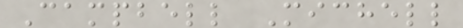Campbell Michell
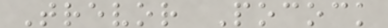Trevor Pocock
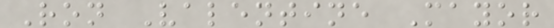Ron Valentine Mayor
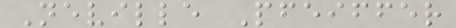Neville Pfeiffer
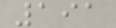191
